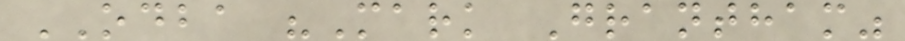ODBA "Mark Grantham"
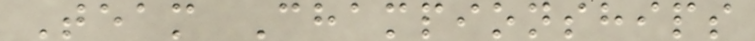Team Championships
